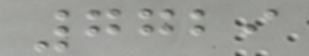7729
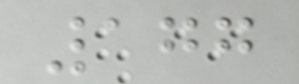177
